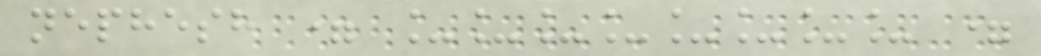nephesh = ________ =
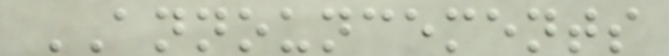ANNOUNCEMENTS
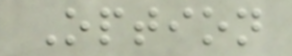Option
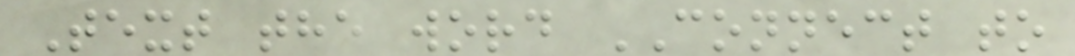Text the word CONNECT to
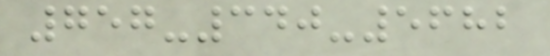757-340-5682
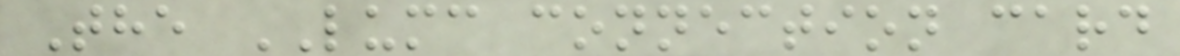The LUMC connection card
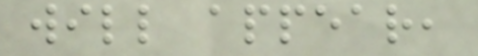will appear,
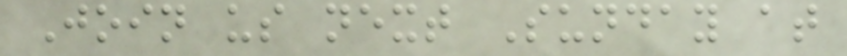Join us next Sunday at
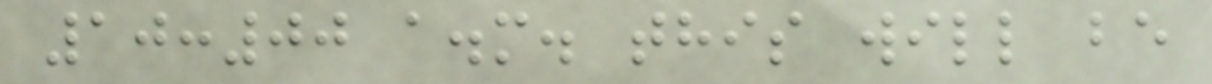10:00 a.m. this will be
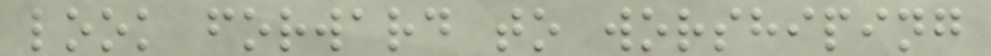look forward to worshiping
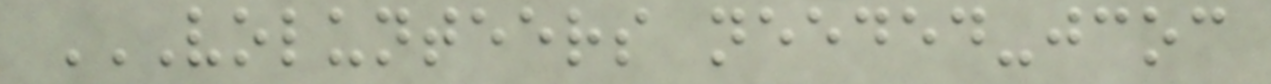VOLUNTEERS NEEDED-JCOC
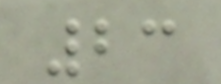23
